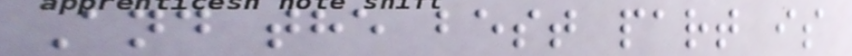And the best part is
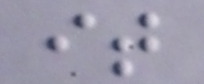it
